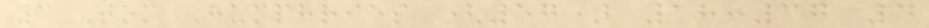3 Tom Humphries (57) 18:37 4
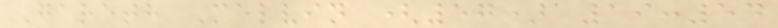Gareth Melvin (57) 19:54
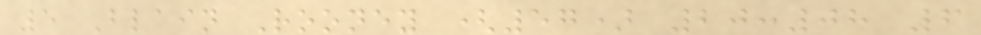5 Blain Rooney (57) 20:08 6
